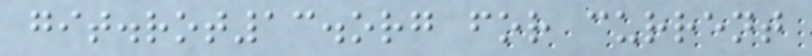git.rot13.org for current
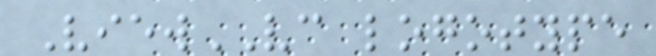ViewVC logotype
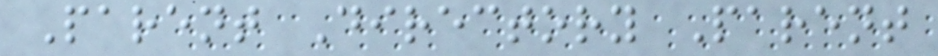Parent Directory Parent
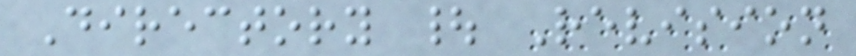Directory | Revision
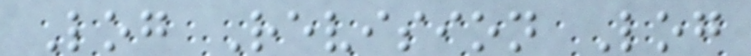Log Revision Log
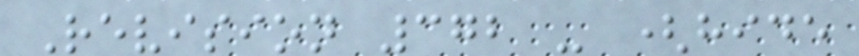Revision 372 - (hide
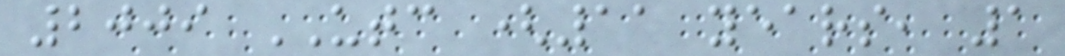2009 UTC (11 years, 1
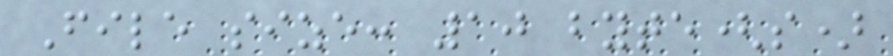File size: 10 byte(s)
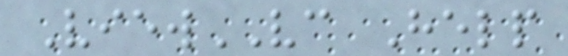ViewVC Help
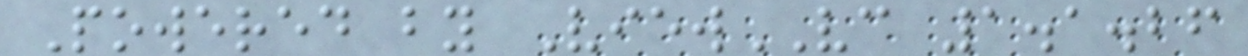Powered by ViewVC 1.1.26
